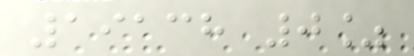19138 0%
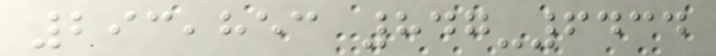293,853 847-6434
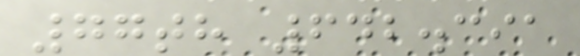77th 642.391
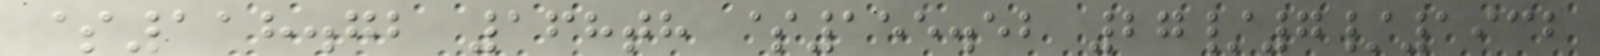$118.72 168th $155.52 27/7/1932
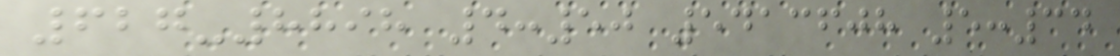627-8898 4:50 5413608 5:34
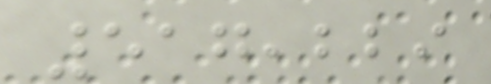517,229
